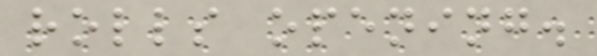rolls opening.
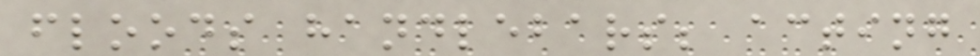floods handlebars; acting
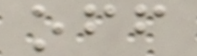off
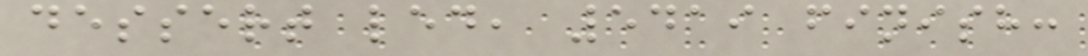dessert led, 5419 finish:
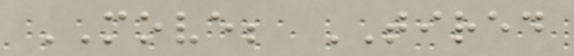MOVE; TIRED
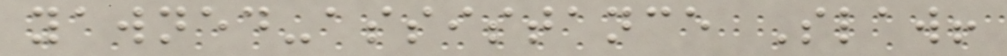yawned-assistance Slaw!
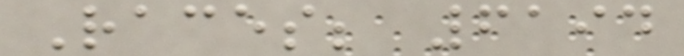Races; 6194
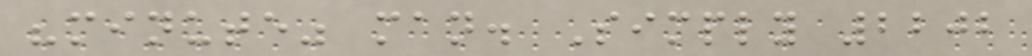"minute" man. Simply 2202
